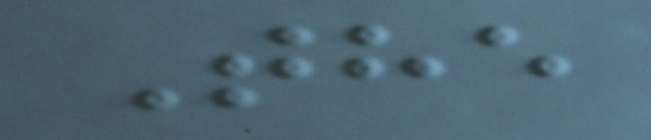The
